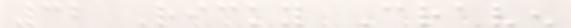32 Ricky Craven
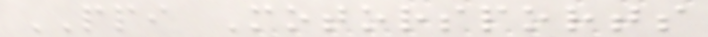PPI Motorsports
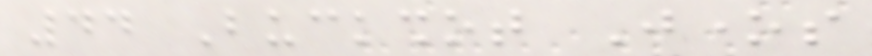44 Buckshot Jones
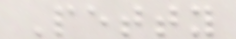Petty
